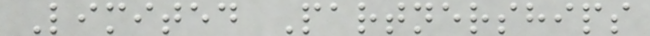Limited Partnerships
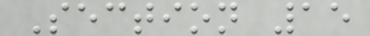Section 15
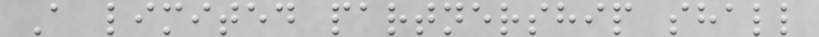A limited partnership shall
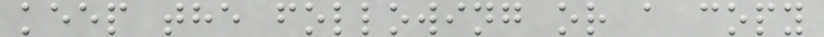keep the following or a copy
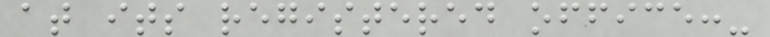at its registered office:-
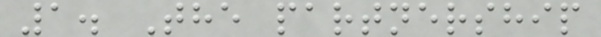1. The partnership
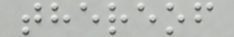thereof
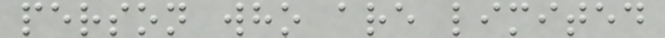person who are limited
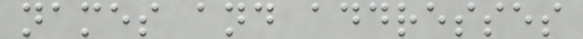names and addresses
